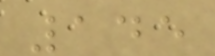145
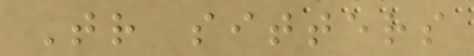Tr sitters
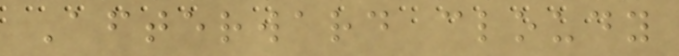Afterward cloudy
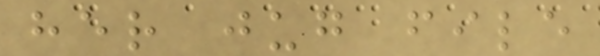her jug file
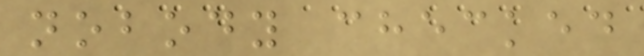nobody checked
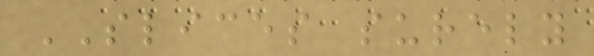SLICES surely
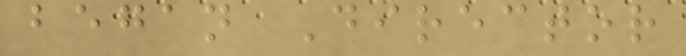began Director
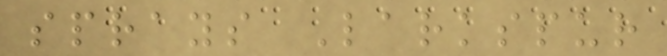sprays Larkspur
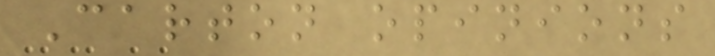Carton opinions
